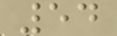54
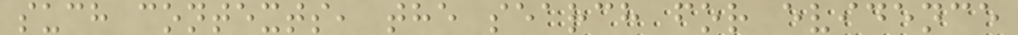such contexts, the search for evidence
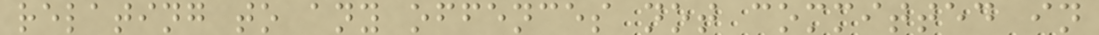relating to any offences not committed in
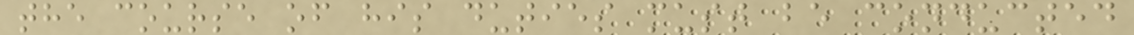the course of his duties must be conducted
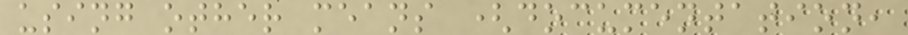using other means (documentation,
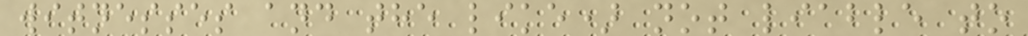witnesses and the like) not liable to
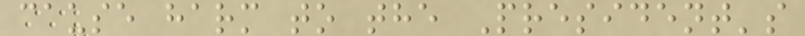cause harm to the President's
